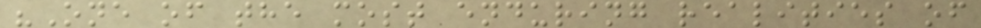"One of the most enduring realities of
